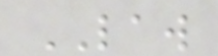LAW
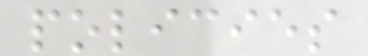policies
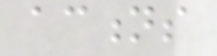actions
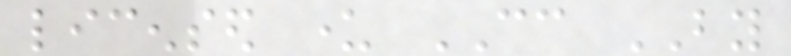licensed under CC BY
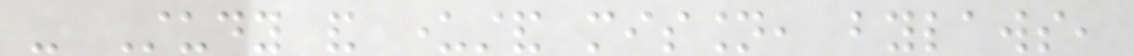- Study and understand mission, bylaws,
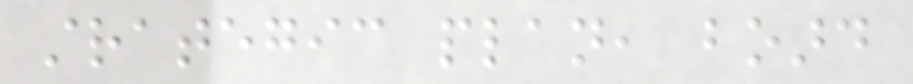strategic plan, board
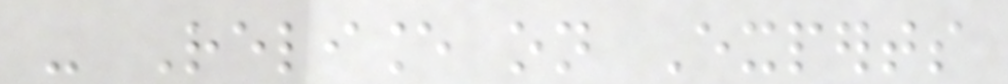- Reliance on Experts
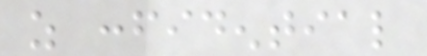as confidential
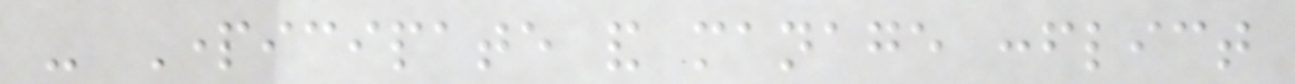- Participate and manage conflict
